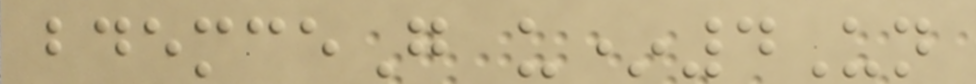bdemceG u*4Un
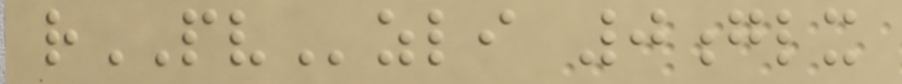rPVzli 0glx
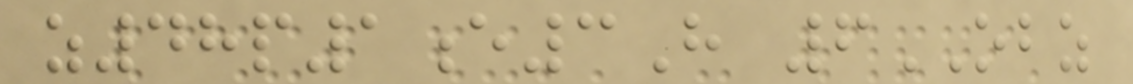z48p1e3H 6OBZ
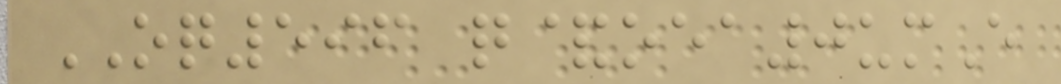OQ596 q&oea0umE
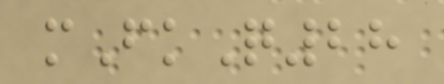mFkQ28
